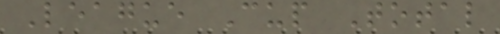League Cup Total
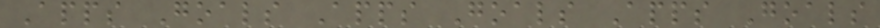Apps Goals Apps Goals Apps Goals
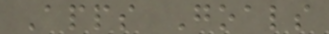Apps Goals
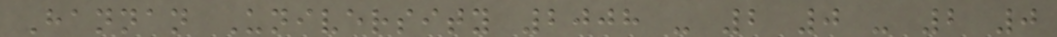Hannan University 2008 - 2 0 - 2 0
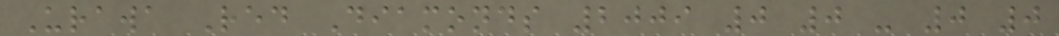Urawa Red Diamonds 2009 0 0 - 0 0
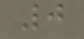0
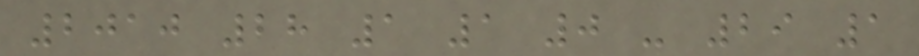2010 28 1 1 0 - 29 1
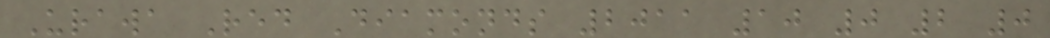Urawa Red Diamonds 2011 10 0 2 0
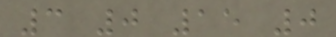3 0 15 0
